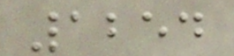1254
